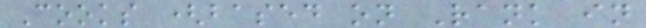Cooks (based on Rank in
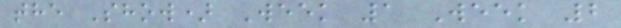the Show) Week 1 Week 2
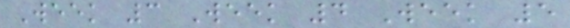Week 3 Week 4 Week 5
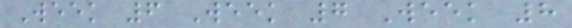Week 6 Week 7 Week 8
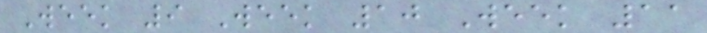Week 9 Week 10 Week 11
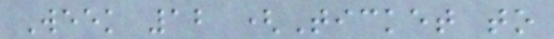Week 12 (Ticket to
